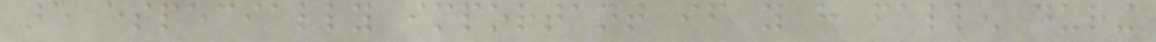are especially important if you have fallen during
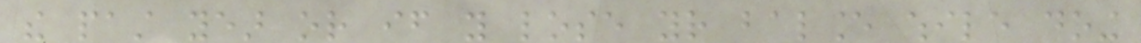the past year or if you lose your balance while doing
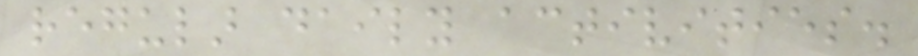regular daily activities.
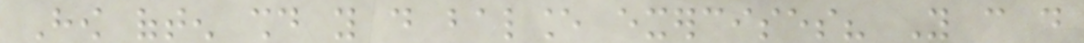How often should you do balance exercises? You can do
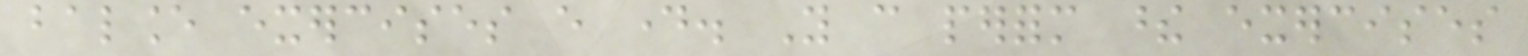balance exercises every day. You can perform these exercises
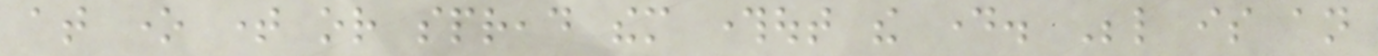at one time or spread them throughout the day. Below is an
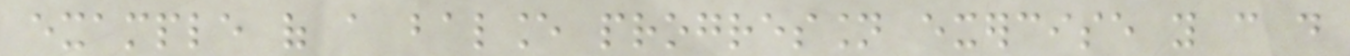example of a balance progression exercise you can do
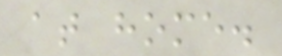at home.
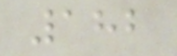182
